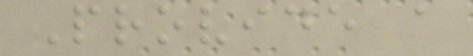Provide a
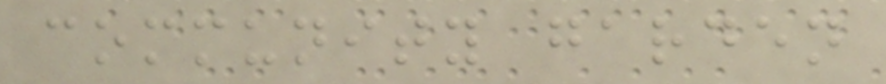community garden
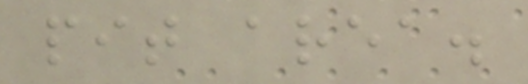pit area.
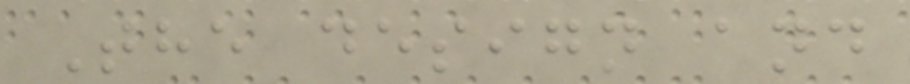The design and
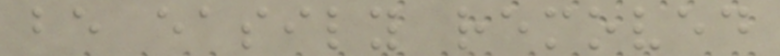be easily removed
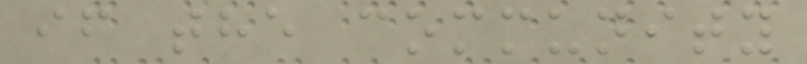if the community
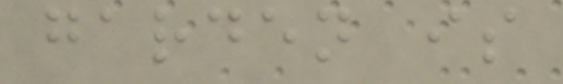garden is
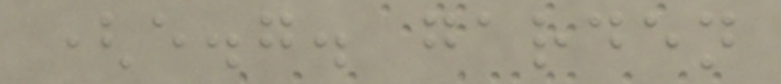(e.g. garden
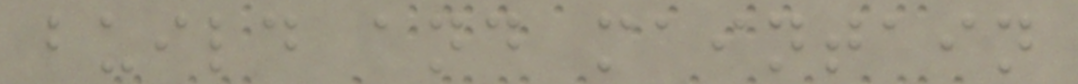build and maintain
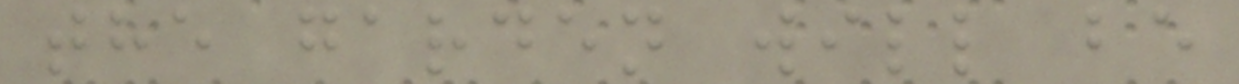the garden will be
